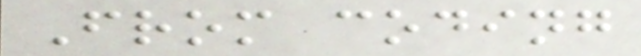From coding
